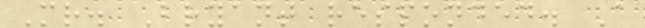Mr. Bryant responded. A
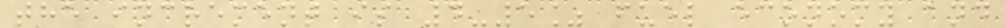the increment is 4-5% fuel economy and
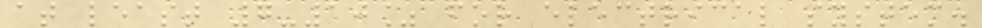at least 7-10% for electrical system.
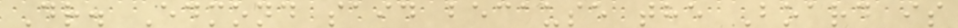Dr. Edmond said because the Board is
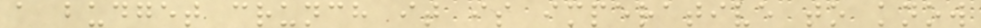a budget crunch it is imperative to know
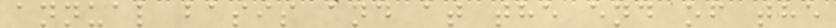annual basis and at the end of the
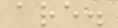are.
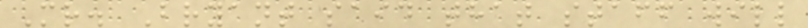Mr. Bryant said that staff will
